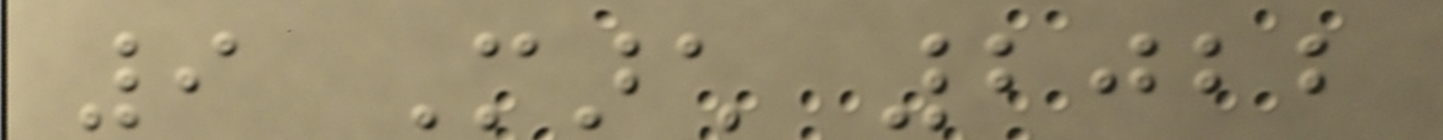9 March 2022
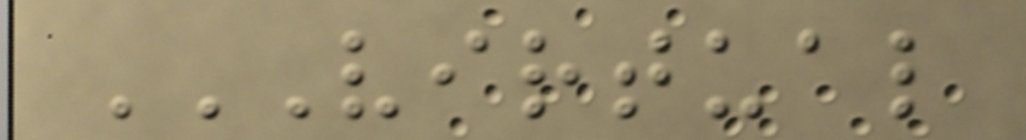VIRTUAL
